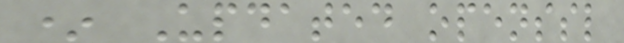* Updated openssl
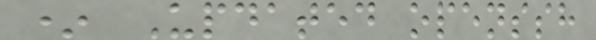* Updated openssh
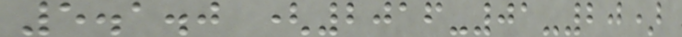5.1.0 (2016-01-20)
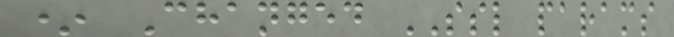* Changed SSL params
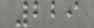229
